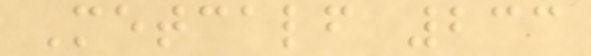Metcalf 233
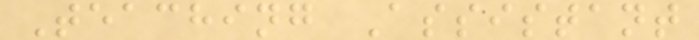Teaching Assistant
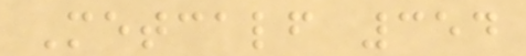Metcalf 354
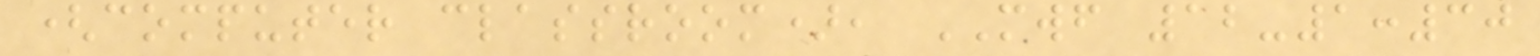(computer classroom), MWF 12-1:30
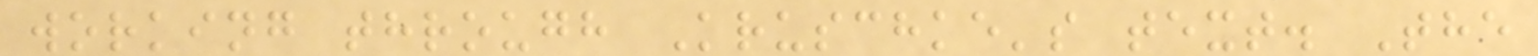working through Kruschke's text. The
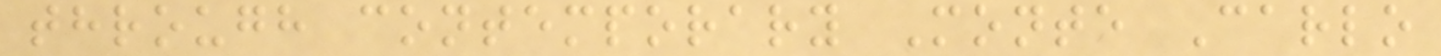through contemporary Monte Carlo
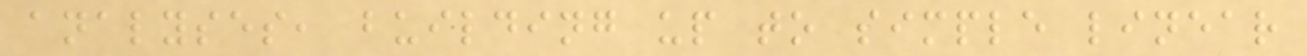analyses, building up to simple linear
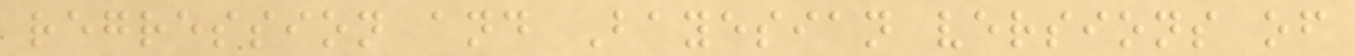regression and Bayesian versions of
